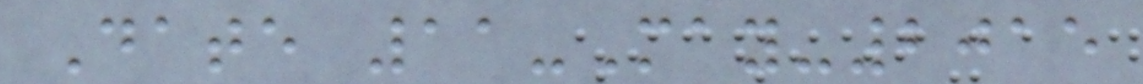Date 11-May-2015
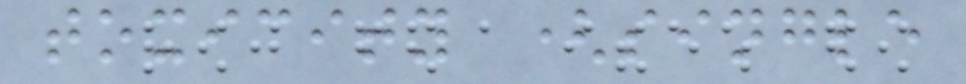toxicity (single
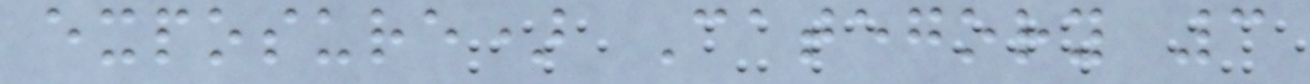exposure) Category 3
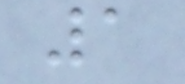1
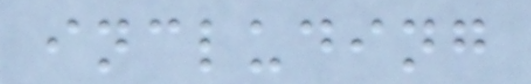including
